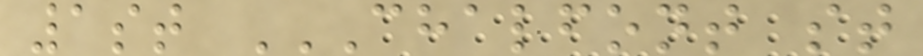1st CHALFONT ST
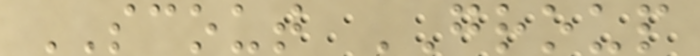SCOUT GROUP
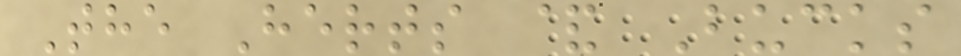The Herts & Bucks
